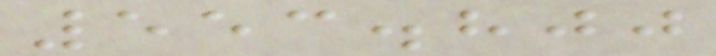553.800
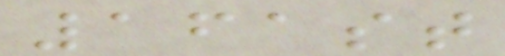161st
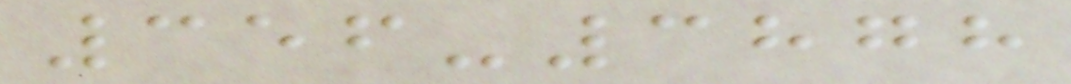356-3878
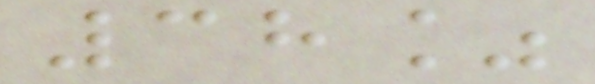38%
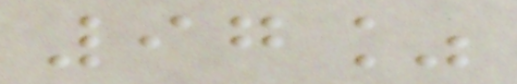97%
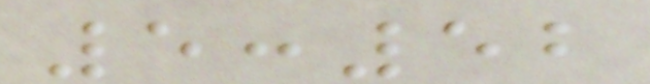5:52
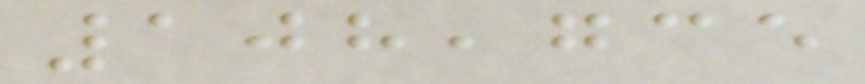108,735
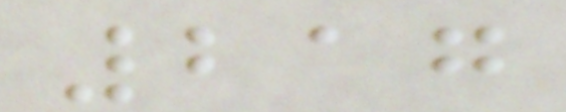217
